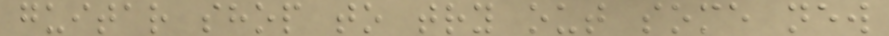guitar shop to try out some new
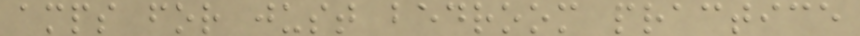amps for just bedroom practice
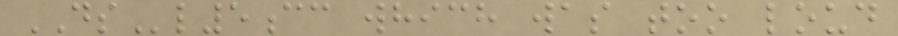DSl5cc which was too loud
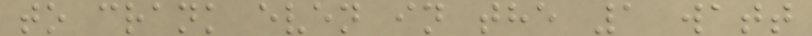to crank even in the 1 watt
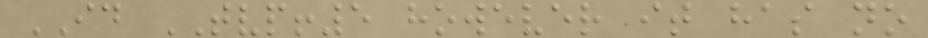ID TVP!5 however it has no
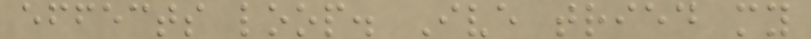effects loop. Ive tried my
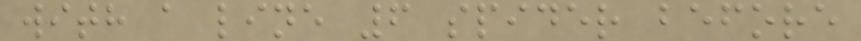with a line 6 spider before
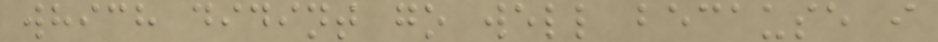which didint go well because i
